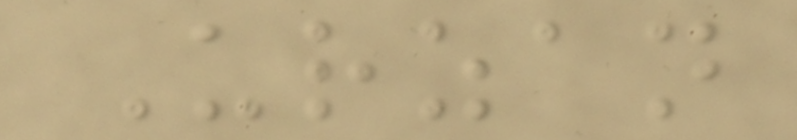Urzan
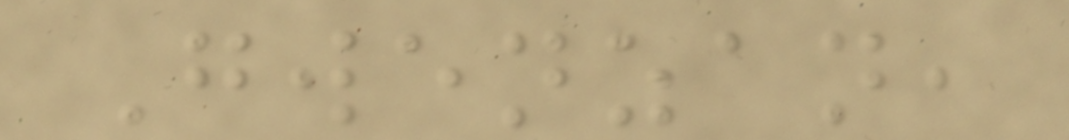Gwenzan,
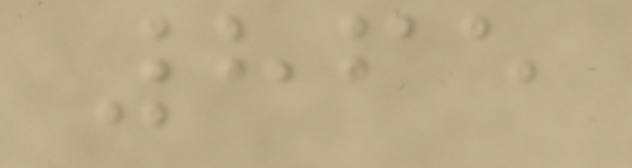865
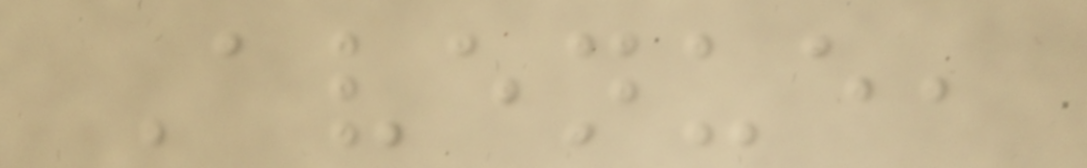Avenue,
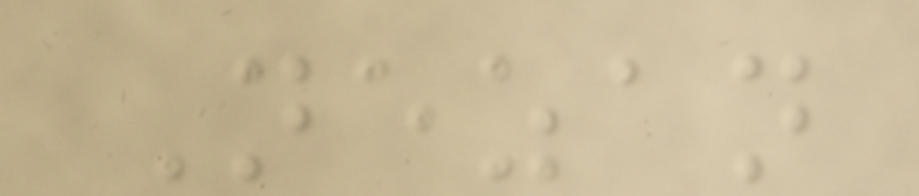Nezan
